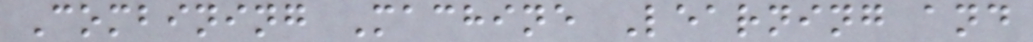Combining Machine Learning and
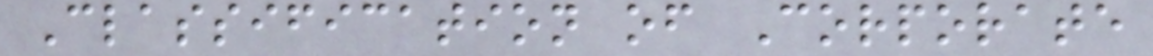Classification of Corporate
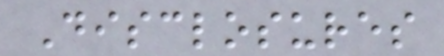Disclosures
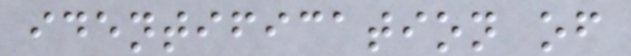identification of
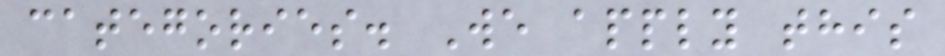categories. We apply this
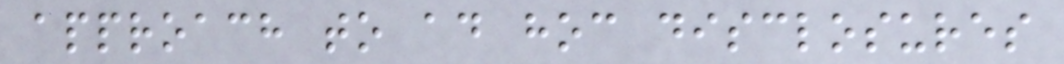approach to ad hoc disclosures
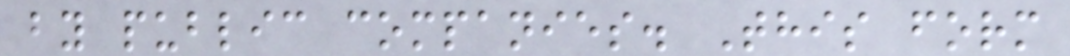by public companies. This form
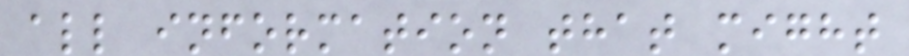all information that might
